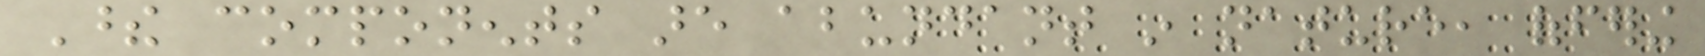These components are abundant in nature, offering
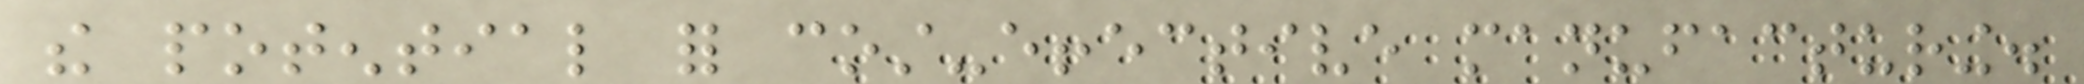the potential for cost-effective manufacturing.
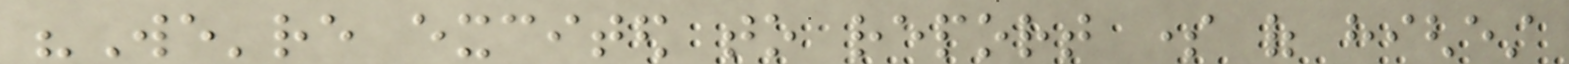"We're excited to report some of highest
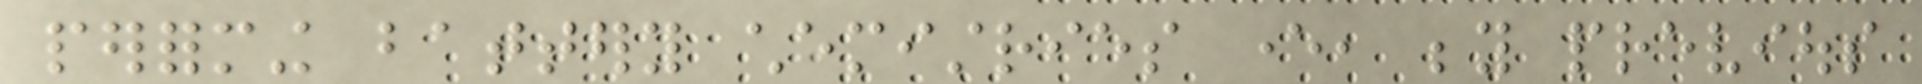performing battery chemistries ever, beyond previous
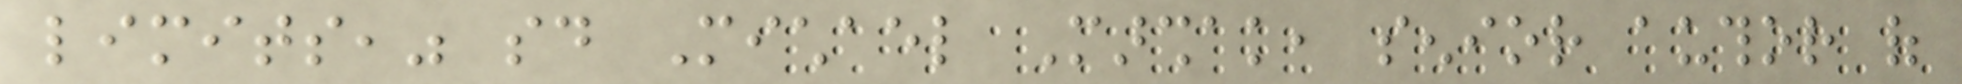limits," said Michael Marshak, senior author of
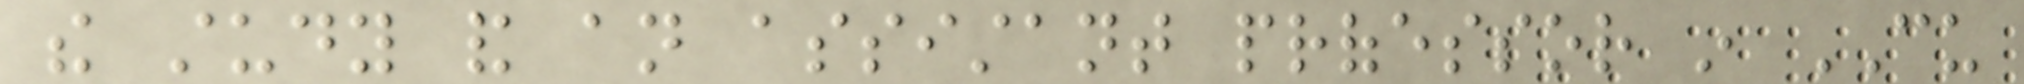the study and an assistant professor in CU
